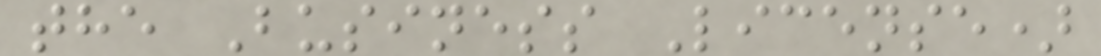the Business License)
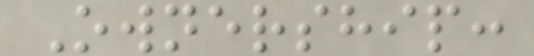Ownership:
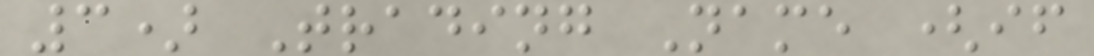3) Trading Name (if
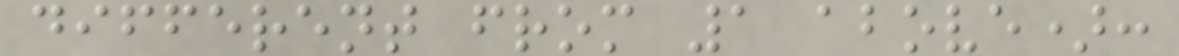different from 1 above):
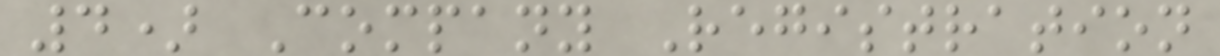4) Company Registration
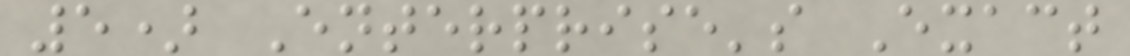5) Enterprise's Exact
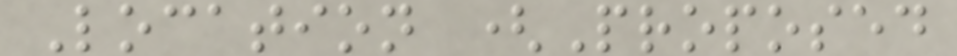Location (Proposed
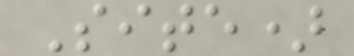Site)
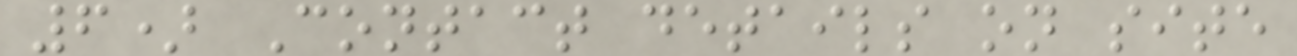6) Contact details on site
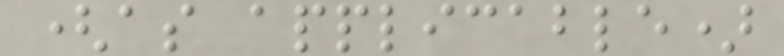(as applicable)
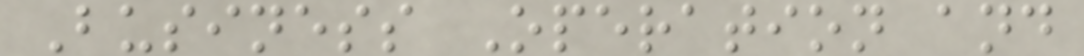Business Operation and
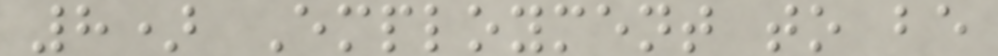8) Employment to be
